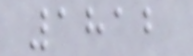1812
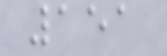151
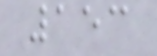153
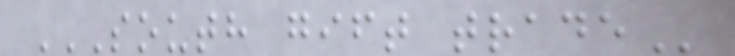SOUTH GIFT TRADE
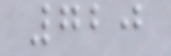720
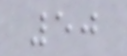50
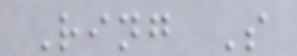Ring S
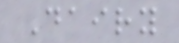Dairy
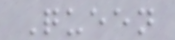Queen
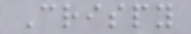Crispy
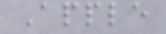Apple
